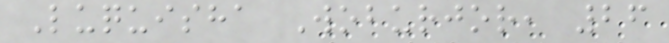Luquisha Woburjor, 26
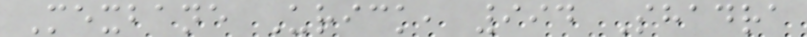Mexbane Urick, 994 Shadra
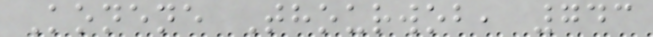Konene Thourwob, 743
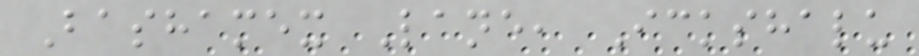Bashamex Lane, Ickshalu
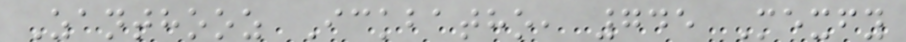Zanthooz Ickbatho, 745 Mexfy
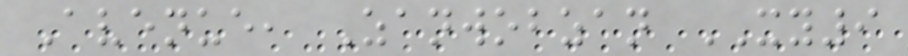Avenue, Zanwobzan XY9
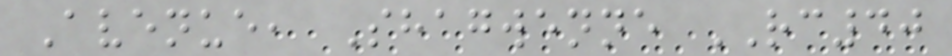Avenue, Shagwenne RC40
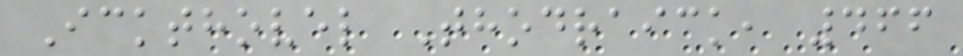Ickthovel Thodraick, 466
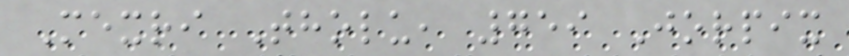Mexri Tholu, 759 Jorpix
